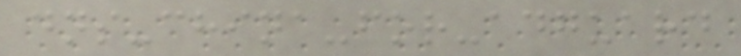dns-china-for-adguard
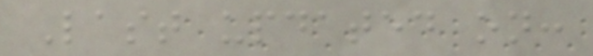Last updated on:
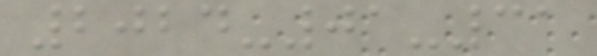2024-01-31
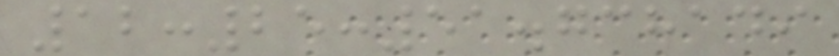12:25:51.738149
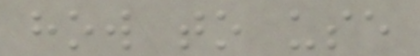how to use
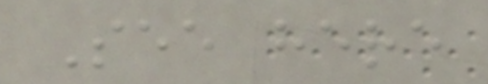See here
